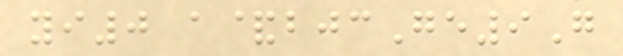yi0 a&bjcGe9G
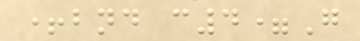+bnd c4=G
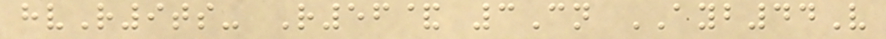hvR9ts- R56& 3Cn AYB44V
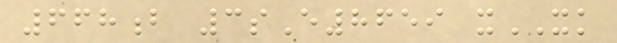668b 3sE8659 xXK
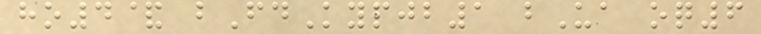ho4& bFdKypjb1 bUa oq6
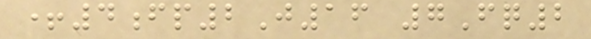+4fp2J16 7Fq2
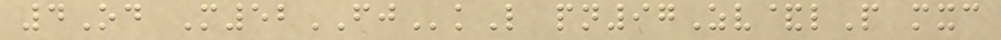4Od M52FJkL pn97Zv&lP mxc
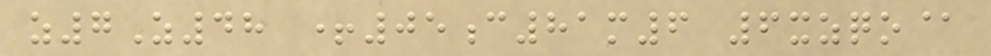z7Z48 +05c81m6 6xzqo@
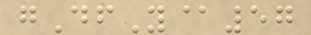gDfY@57
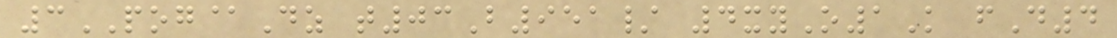3POG@Dz t03B951/ 4xyO1K fD4
